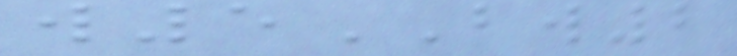w5BW2
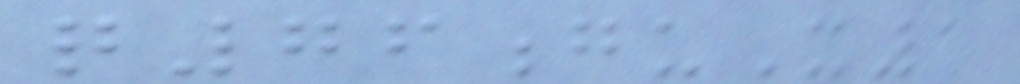q76guX1
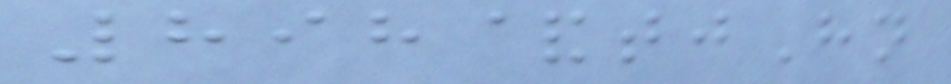898&tjHn
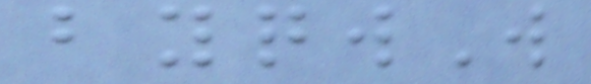byqwW
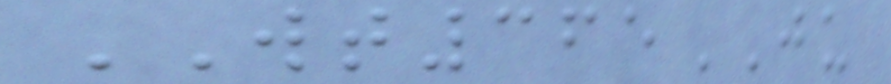WT365JU
